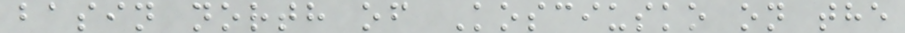basin north of Kosciusko on the
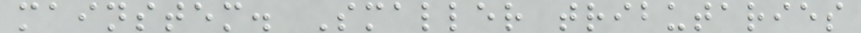mainstem. Smaller tributaries
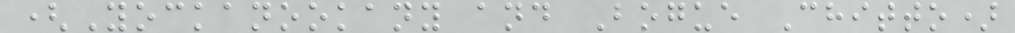(Yockanookany and Bogue Chitto)
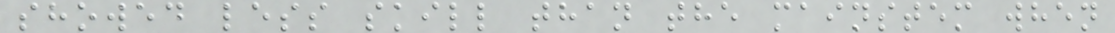showed less skill than the mainstem when
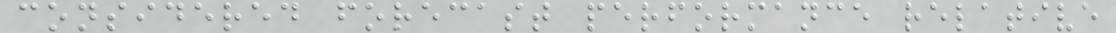considered forecast performance relative
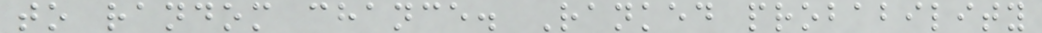to random chance. Ranked probability
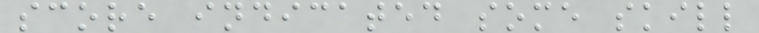score indicated some skill
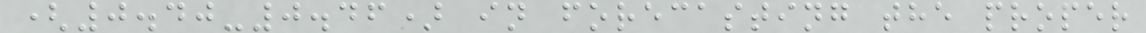(0.40-0.46) in forecasting the proper
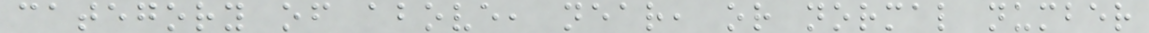category of above, near, or normal number
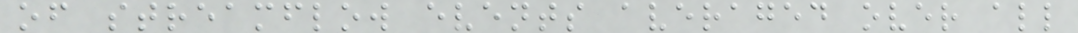of streamflow events averaged over all
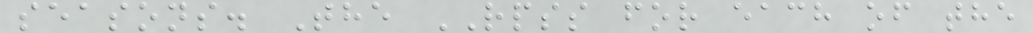seasons. The RPSS for each of the
